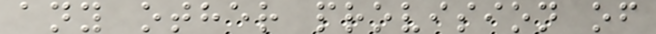any other provision of
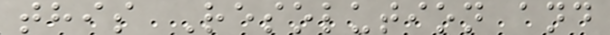this Resolution and
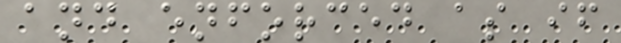and enforced as if
